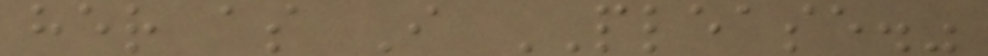her as I PLEASE."
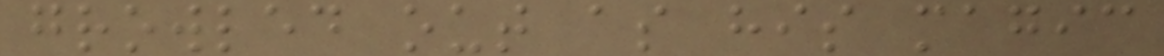growled out as his magic
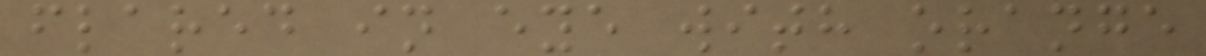flared in eye with orange
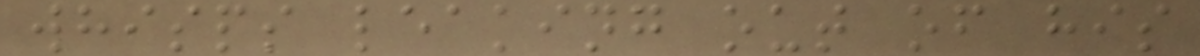whisps leaking out of his
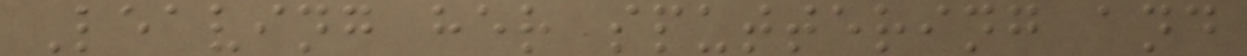Leaving her sputtering and
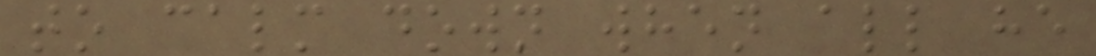to calm down when all he
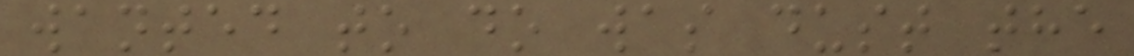wanted to do was dust the
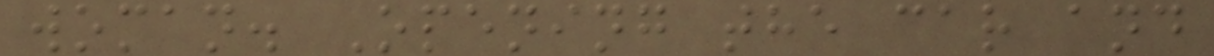woman. Opening the car and
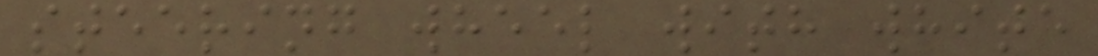steering wheel with white
